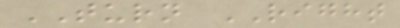TURN RIGHT
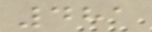481
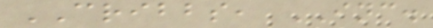CRIBBS, INC.
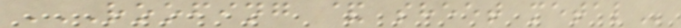ROOFING & SHEET METAL
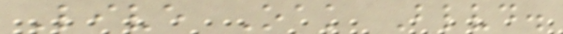Live Oak Blvd.
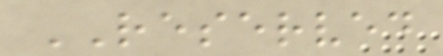RESERVED
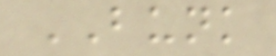BUNK
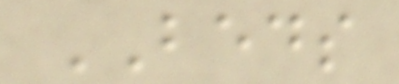BEDS
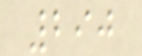290
